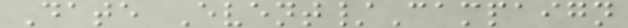Date Event/Campaign
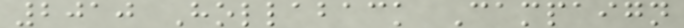2010 Hollaback Campaign
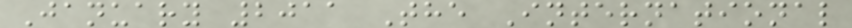January 2011 The International
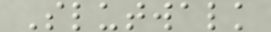Slutwalk
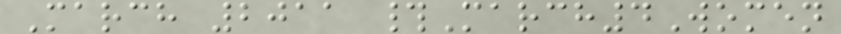March 2011 #March4Women
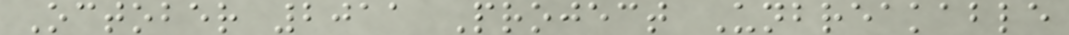October 2011 Project Unbreakable
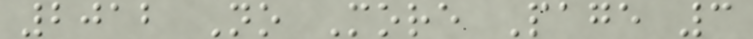2012 No More Page 3
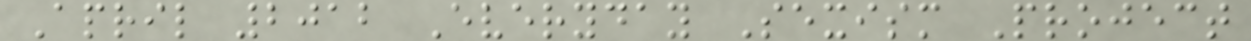April 2012 Everyday Sexism Project
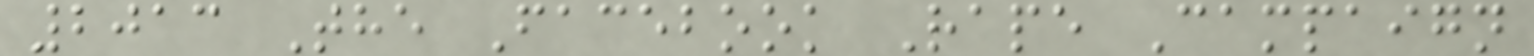2013 The Facebook Rape Campaign
